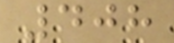408
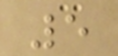5
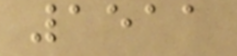1511
